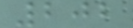202
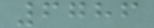6786
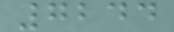7244
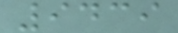9439
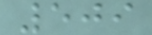509
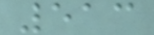513
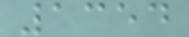1354
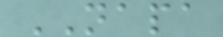NAPA
